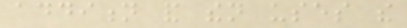addition and then uses the
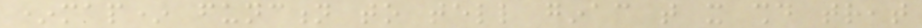*map* function to tell ginac that it should treat
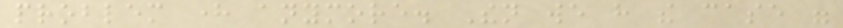problem here anymore. Then we have the case were
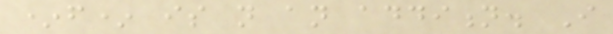*f* is not an addition. I
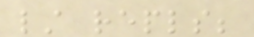lst repls;
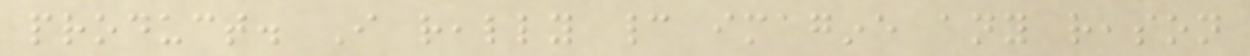product. I really cannot imagine any reason
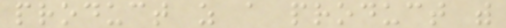product as a product with
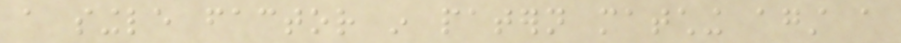a single factor in patern matching against a
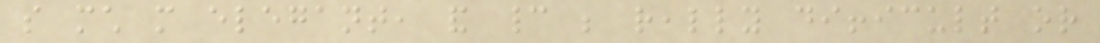so much more elegant, and cannot be really difficult or
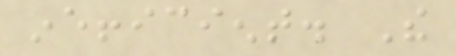inefficient. The
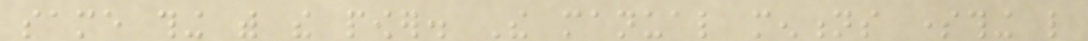same thing with the power. The manual mentions something like
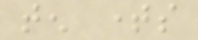ten times
